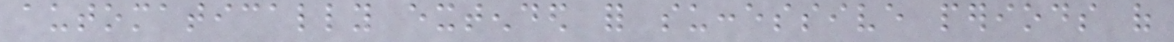automatically extended for successive periods of
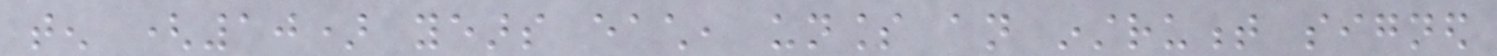ten (10) years each, unless an instrument signed
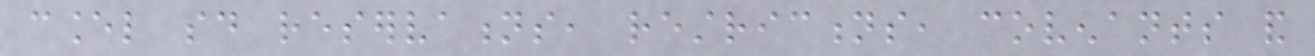cancel said reservations, restrictions, covenants and
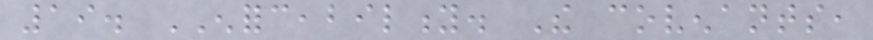19. ENFORCEABILITY. The covenants,
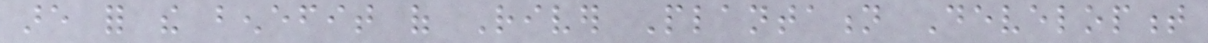are for the benefit of River Plantation Development
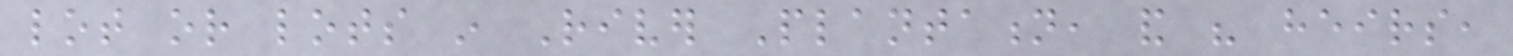lot or lots in River Plantation, and his heirs,
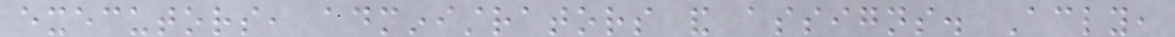executors, administrators and assigns. Accordingly,
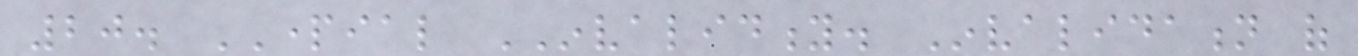20. PARTIAL INVALIDITY. Invalidation of
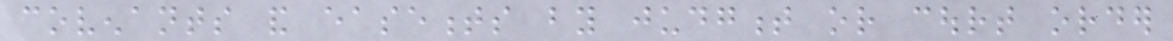covenants and easements by judgment or court order
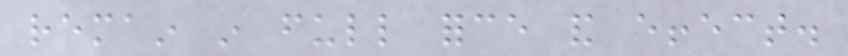remain in full force and effect.
